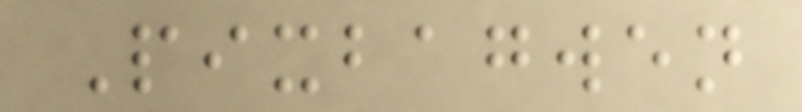Pixbagwen
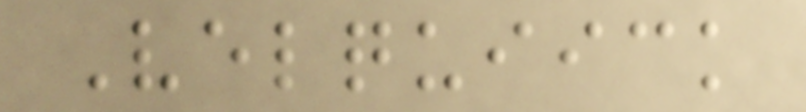Velquiick
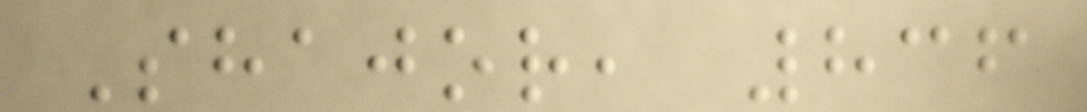Shajor, 836
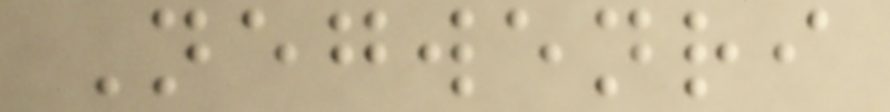Negwenri
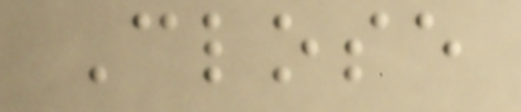Close
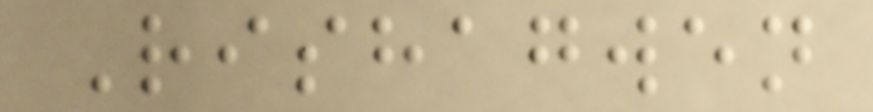Rishagwen
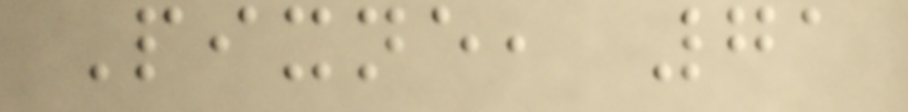Pixne, 71
